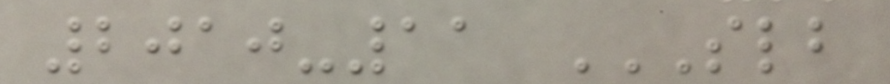2010-11 SLB
